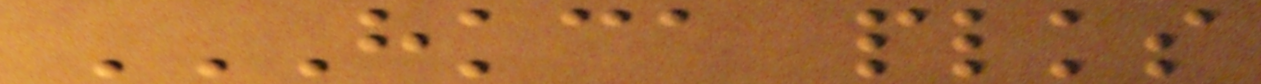HKCA PLKS
